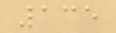135
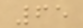65
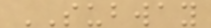SUBWAY
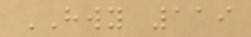HWY 119
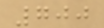700
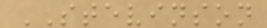STEVINSON
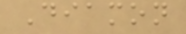Diamon
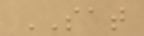SAT
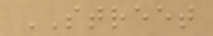STREET
